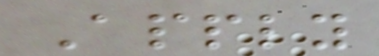Apply
